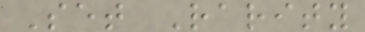Set Rarity
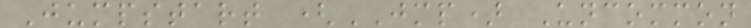Jumpstart (JMP) Uncommon
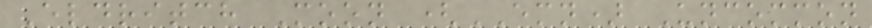Eldritch Moon (EMN) Uncommon
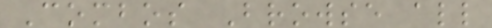Combos Browse all
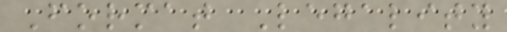Format Legality
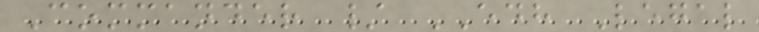Commander / EDH Legal
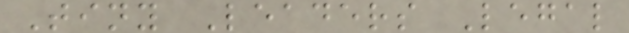Tiny Leaders Legal
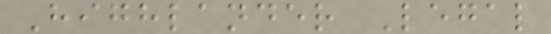Highlander Legal
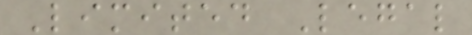Limited Legal
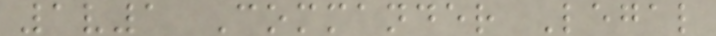1v1 Commander Legal
